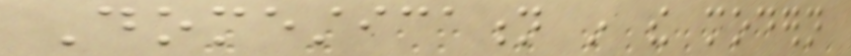Domestication in the modern
